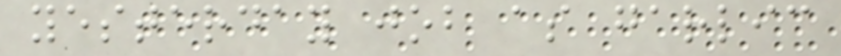yesterday job as garlic
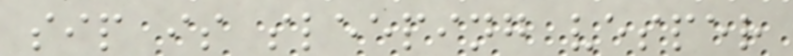sip is sleeping vesper
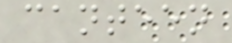canteen
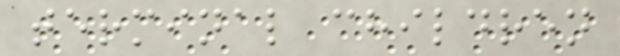terminal children
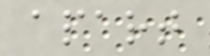apart
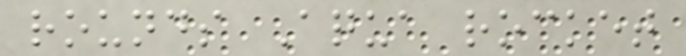rounds Aqua rocket
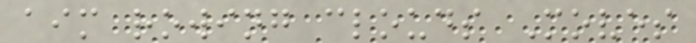aim rowing clouds Moves
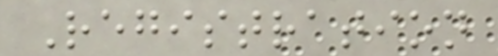Registration
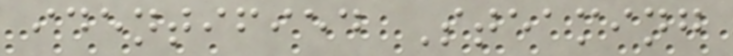identified Steaming
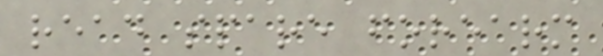read spare forearm
